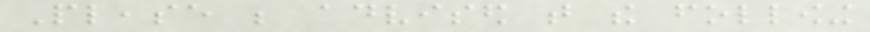Please be advised that the following
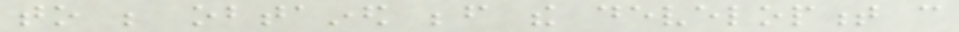to be obtained before the development can
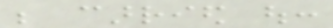be carried out:
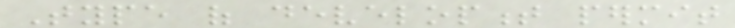Type of development permit
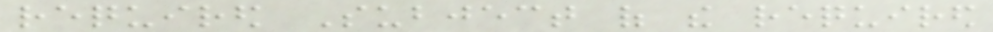required Subject of the required
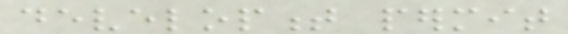development permit
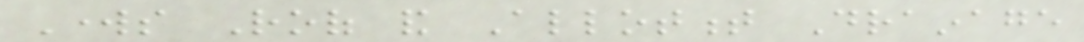Works Roof and Allotment Drainage
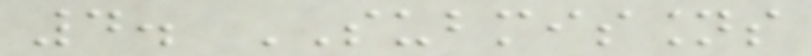4. SUBMISSIONS
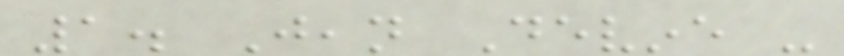1. Jean Devine -
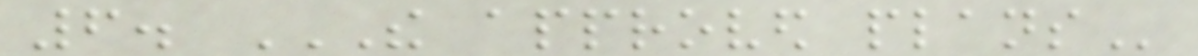6. THE APPROVED PLANS
